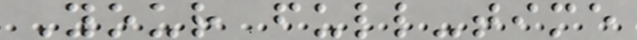Your full-time
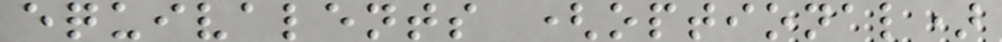equivalents (optional)
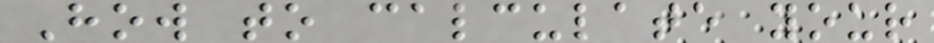How to calculate your
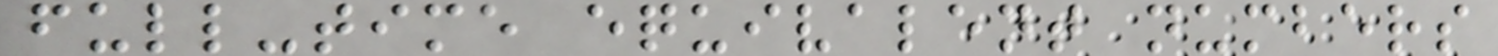full-time equivalent numbers
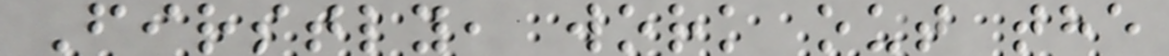Firstly, work out the
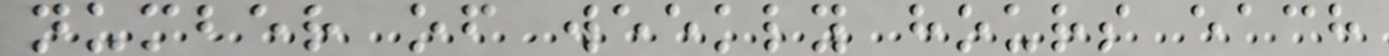number of weekly hours each
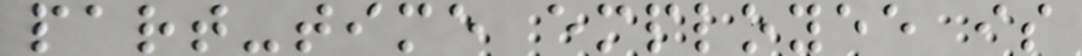part-time employee is
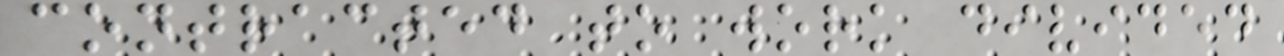contracted to work divided
